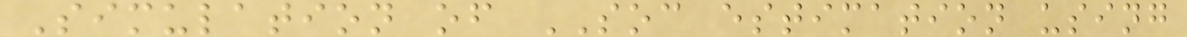Simulation of SOC estimation using
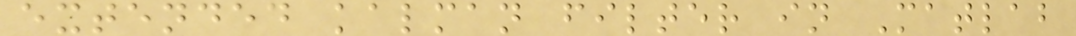extended kalman filter in Matlab
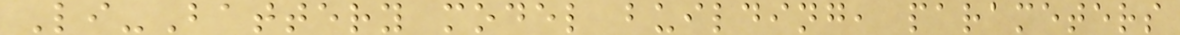Li-Battery model building, parameters
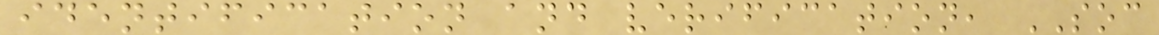identification and verification, SOC
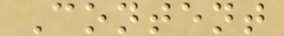Content
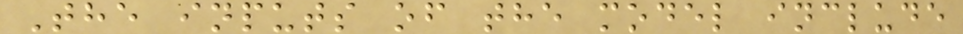The inputs of the model include
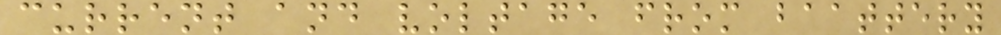current and voltage from baattery
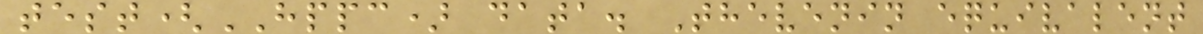test(HPPC) data. Thevenin equivalent
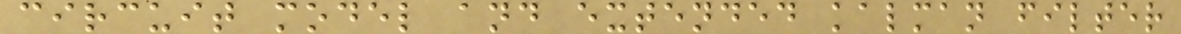circuit model and extended kalman filter
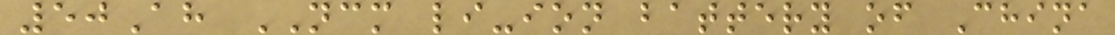50Ah NCM li-ion battery of China
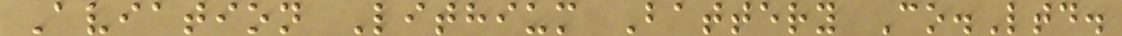Aviation Lithium Battery Co.Ltd.
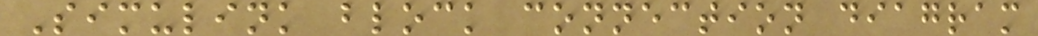Simulink block connection diagram
